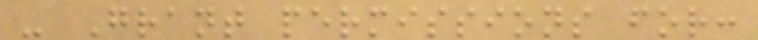- Grant permissions for:
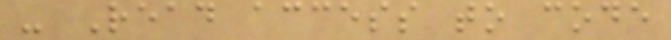- Read access to code
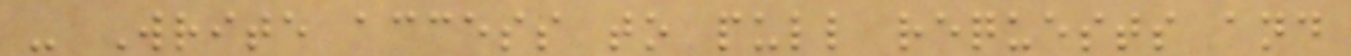- Write access to pull requests and
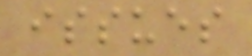issues
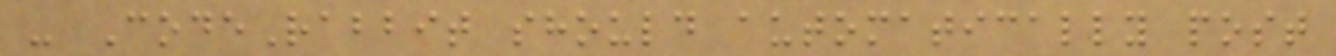- CodeRabbit should automatically post
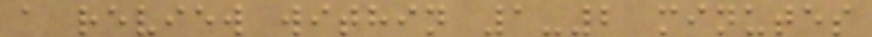a review within 1-2 minutes
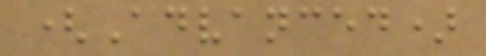(Advanced)
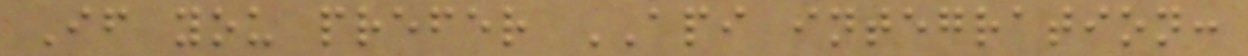If you prefer API integration:
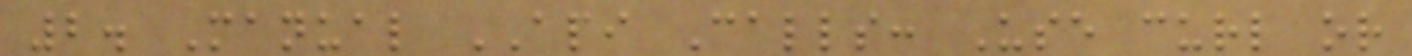2. Manual API Calls: Use curl or
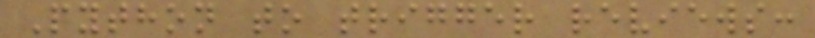Python to trigger reviews:
